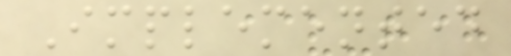Implemented
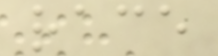race
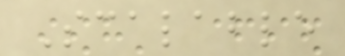Scalable
